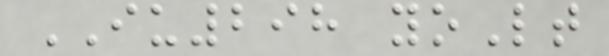IU298 yoLt
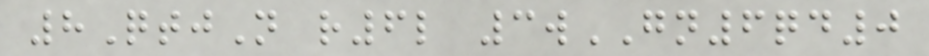8QtjN r6l 3wGN6qd0
